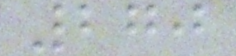270
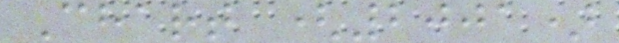Chart (2001)
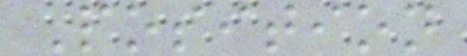Position
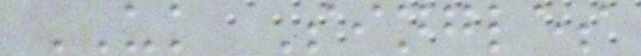UK Singles
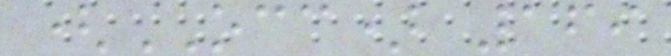(OCC) 169
